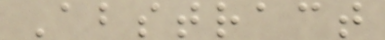Abstract
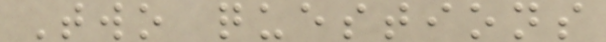Two questions
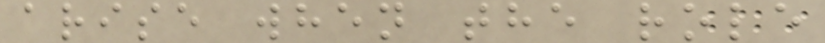arise when the role
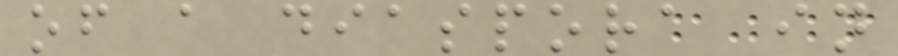of a diaspora in
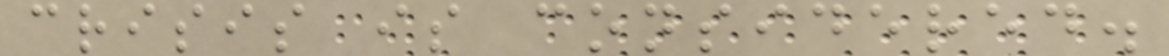crisis is considered.
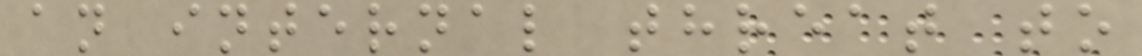an internal threat to
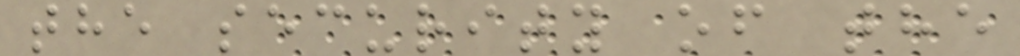the security of the
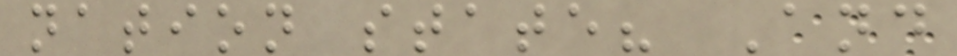nation state? And
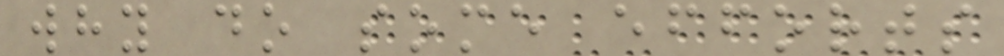why do some efforts
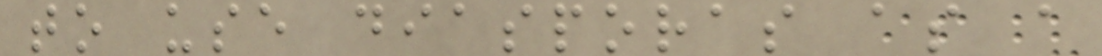to use diasporas as a
